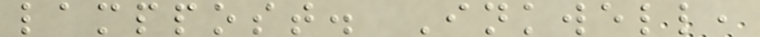lamppost. Inkwell,
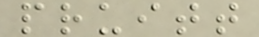pruitt
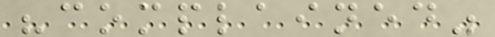"complained"
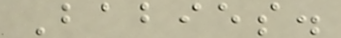Babies.
